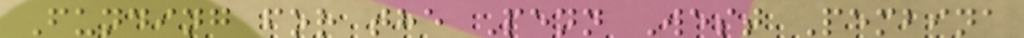Funding for the Penn West Pembina
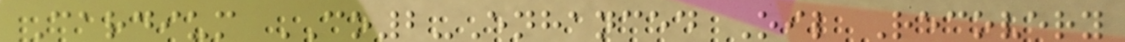Cardium CO2-Enhanced Oil Recovery
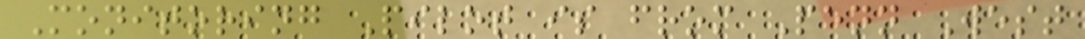Monitoring Pilot is from Penn West
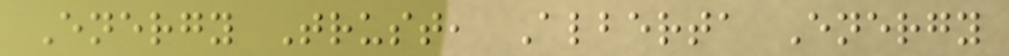Energy Trust, Alberta Energy
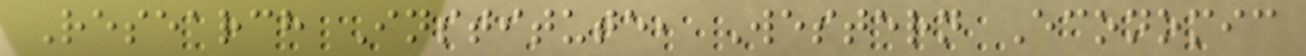Research Institute, Western Economic
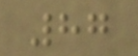87
